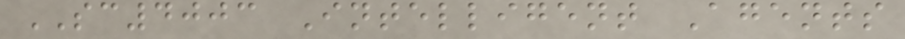SC4003 Intelligent Agents
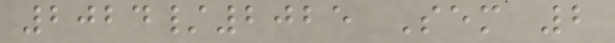2024/2025 Sem 2
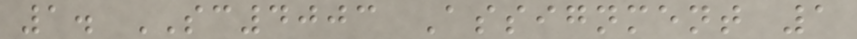1. SC4003 Assignment 1
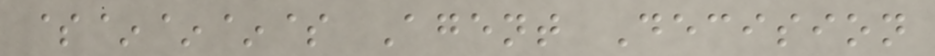$~~~$ Agent Decision
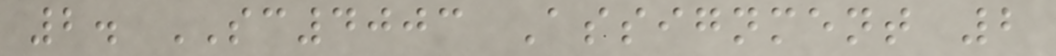2. SC4003 Assignment 2
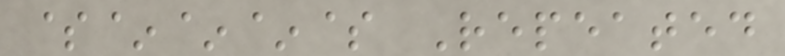$~~~$ Repeated
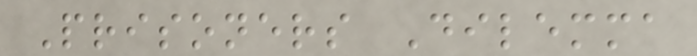Prisoners Dilemma
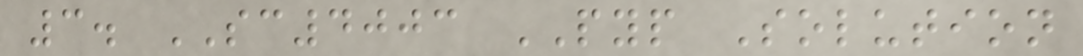3. SC4003 PYP Solution
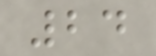24
